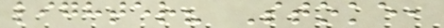lighter? Stoke,
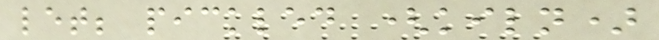let; pickled (kiln)
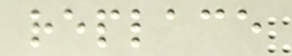replace
